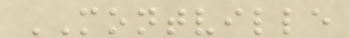MONTVILLE
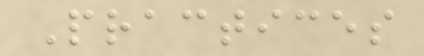Practices
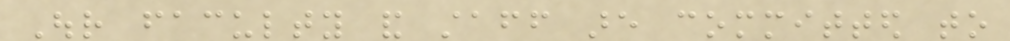Our faculty and staff are committed to
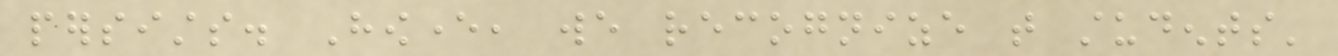persists. However, we recognize that students'
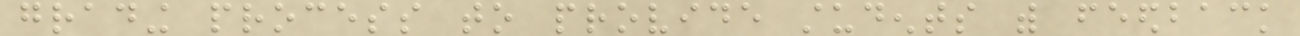grading process to provide students with feedback
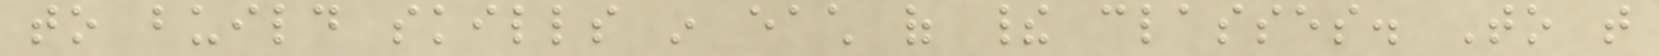to build skills in each of their classes. To that
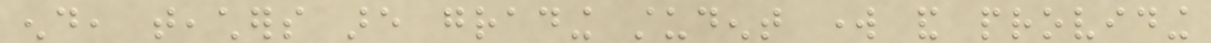end, teachers are grading student work and providing
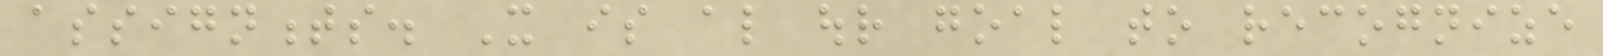assignments. It is also our goal to recognize
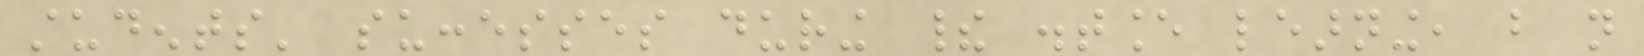students' successes during their distance learning, but not
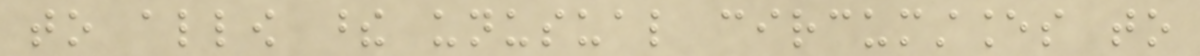to allow these unusual circumstances to
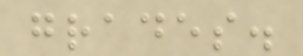grades.
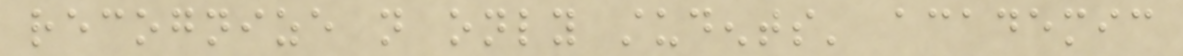recognize not only students' academic
